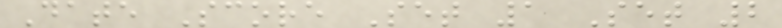Date Score Set 1 Set 2
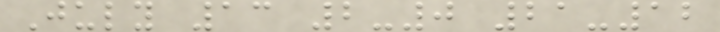July 13 2-0 21-12
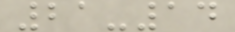21-14
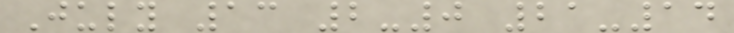July 13 2-0 21-14
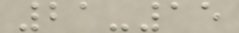21-15
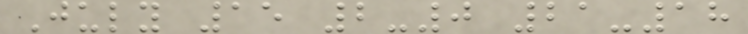July 15 2-0 21-18
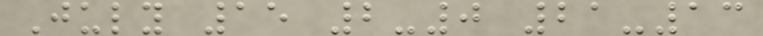July 15 2-0 21-13
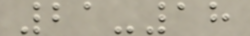21-18
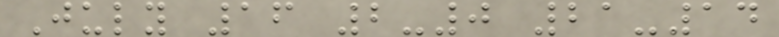July 16 2-0 21-14
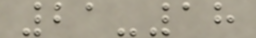21-18
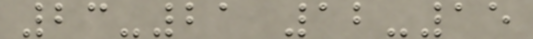23-21 12-15
